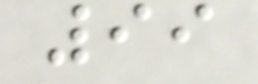99
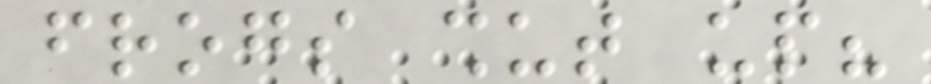frogs shut up?
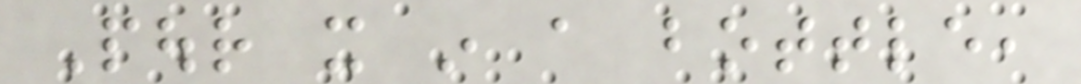Pour it in a bottle,
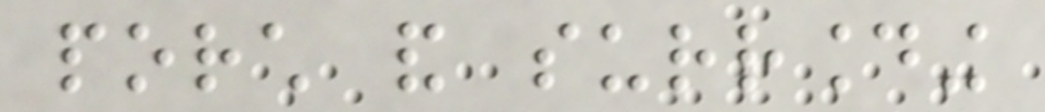porch and surrounding
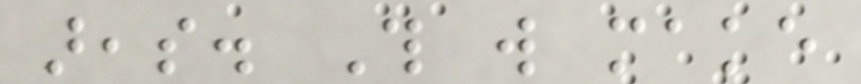areas. This will make
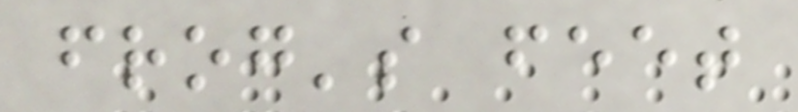frog's feet
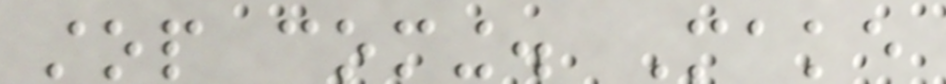stop coming. Make
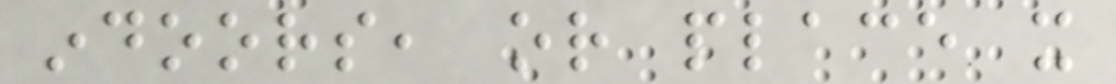indoors, or place it
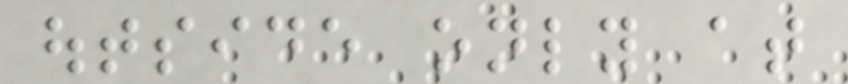outside only at
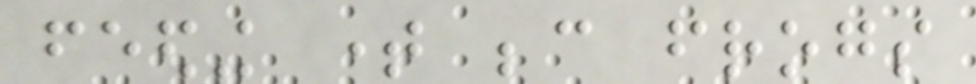feeding time because frogs
